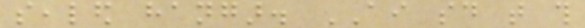sealed hangar. AI said that this
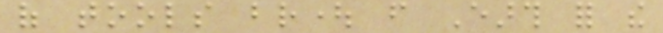of tools brought from Earth for the
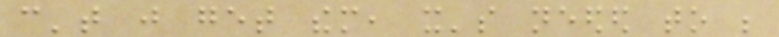can't just get them, it's needed to be
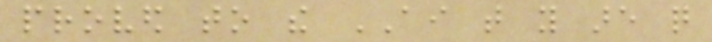proved to the AI that you are quite
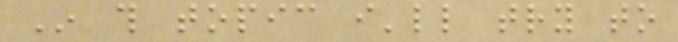In this topic i'll try to
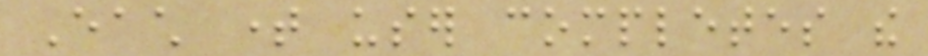Each time user completes the
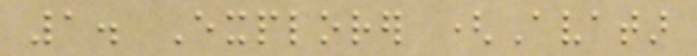1. Explorer (Avatar
